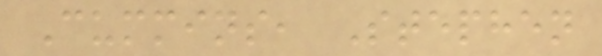Cummins, Stephen
